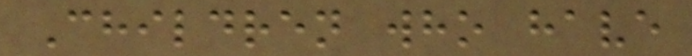Children who have
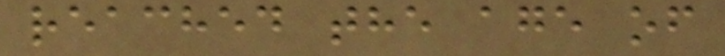reached the age of
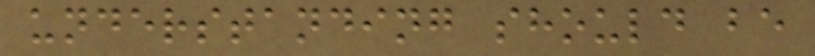understanding should be
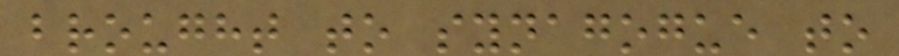brought to synagogue to
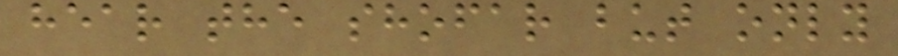hear the shofar but only
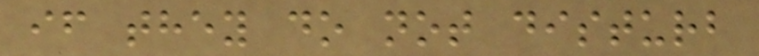if they do not disturb
